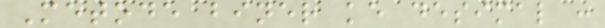Metode biner ke desimal :
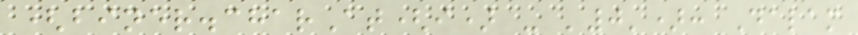(biner.charAt(i) - '0'): Dalam
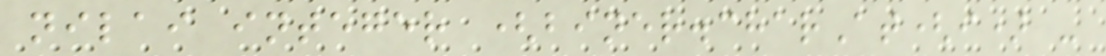nilai integer (biner.charAt(i) -
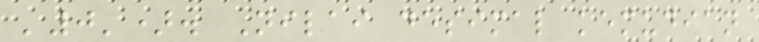'0'). Nilai desimal kemudian
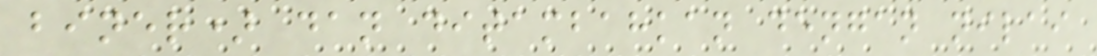biner) dan ditambahkan dengan nilai
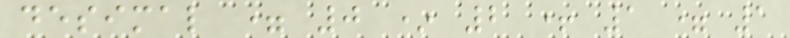desimal = 0 * 2 + 1 = 1
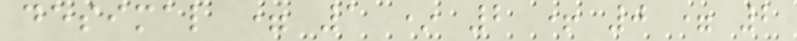desimal = 1 * 2 + 0 = 2
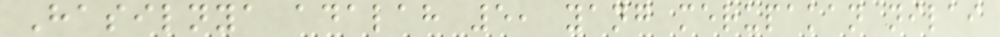Hasilnya adalah 5, yang merupakan nilai
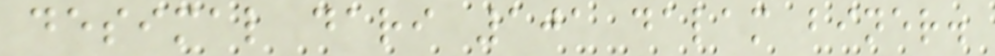desimal dari 101 dalam biner.
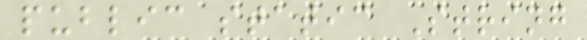public static String
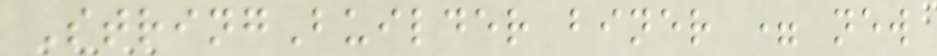StringBuilder biner = new
